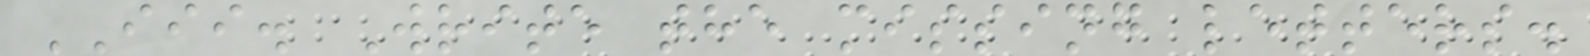III. Write the missing letters.
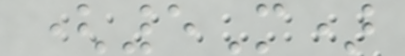(5M)
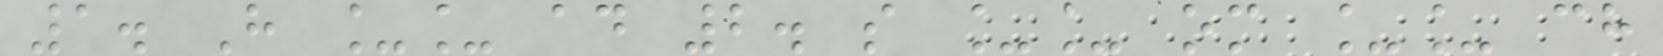1. H __ ad 2. s __ om __ ch
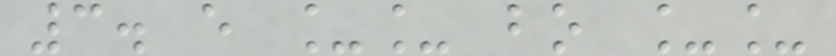3. e __ bo __
